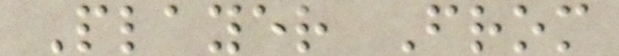Player From
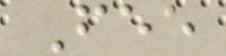Fee
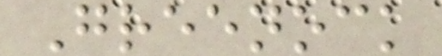Greenock
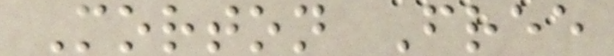Morton Free
